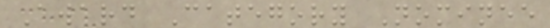Award Category Nominee
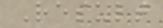Result
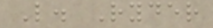L. Ryder
